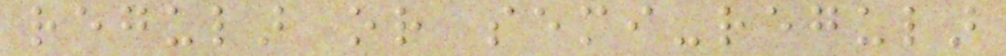regular or semi-regular
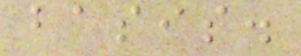basis.
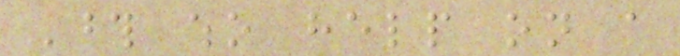Those who help on a
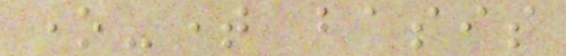one-time basis
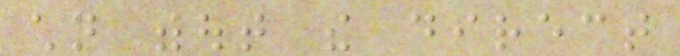children without the direct
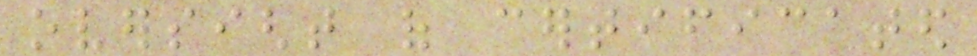oversight of certificated
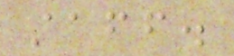staff.
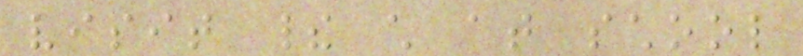visit their child at school
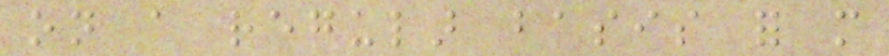on a regular basis for more
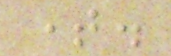time.
